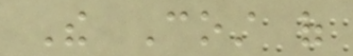The Cost of
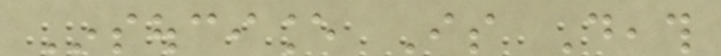Insouciance Is Death
